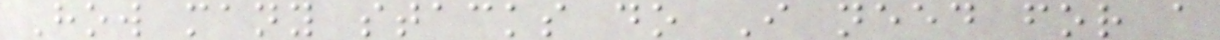How many stacks do I need for a
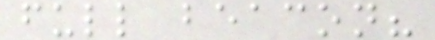full beacon?
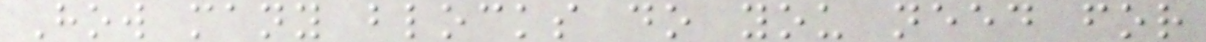How many blocks do you need for
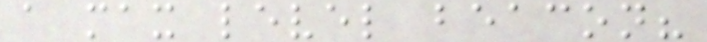a max level beacon?
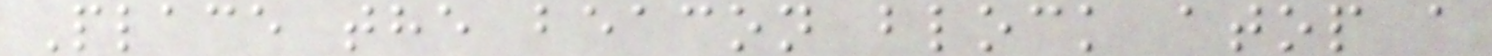Place the beacon block atop a
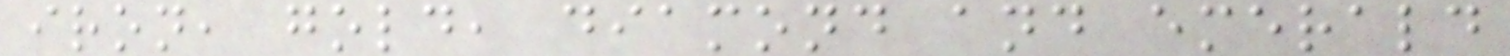iron, gold, diamond and emerald
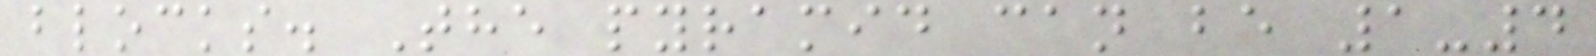blocks. The pyramid can be 1-4
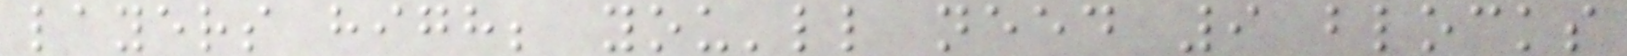layers high; you'll need 9 blocks
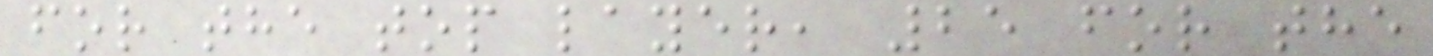for the top layer, 25 for the
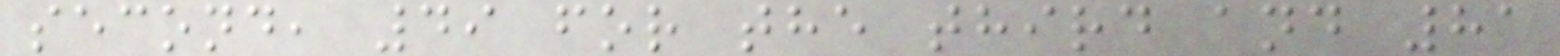second, 49 for the third and 81
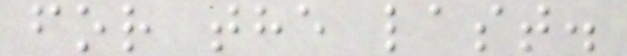for the last.
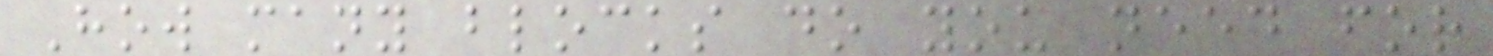How many blocks do you need for
